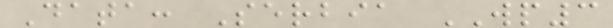Data: Serbia WP3
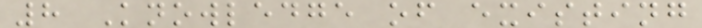8 Knowledge of existing
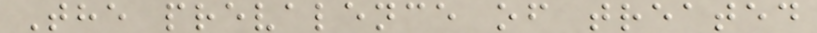The prevalence of treated
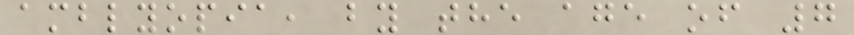amblyopia, by the age of 7
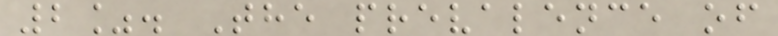2%. The prevalence of
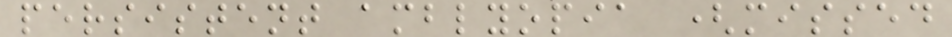persistent amblyopia (missed
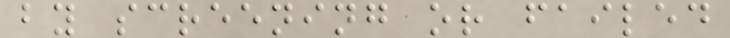by screening or failed
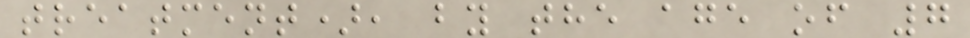treatment), by the age of 7
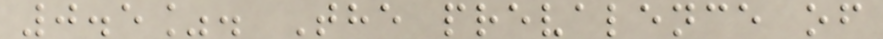0.5%. The prevalence of
